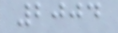2004
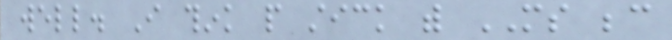well. I think people stick with MS because
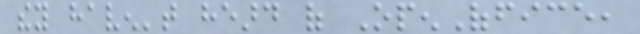they haven't heard of OpenOffice,
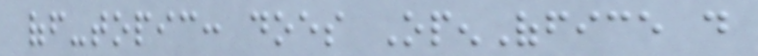off-topic: does OpenOffice do
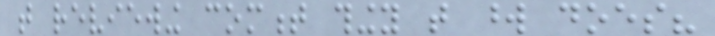that reviewing comment thingy that word does?
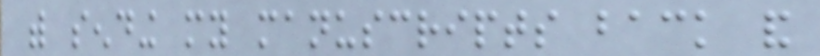with sending my manuscripts back and
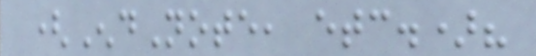(EndNote, etc.)?
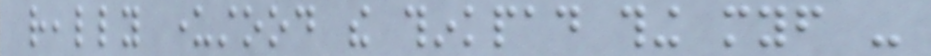really understood the thinkpad thing myself -
